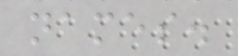names.
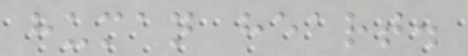human heart.
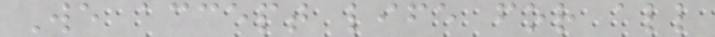We accept life for all
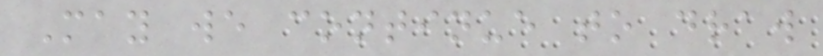May we continue to draw
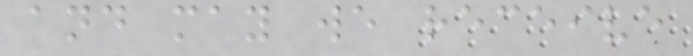and may we receive
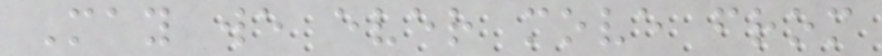May we ever move from
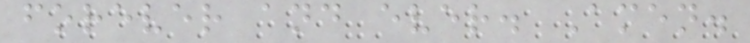forever and ever. Amen.
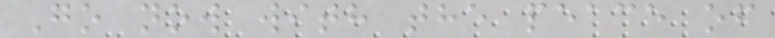Go now with the peace of
